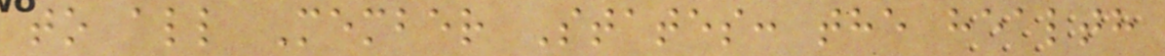to all Member States: the health
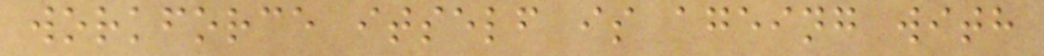workforce itself is ageing with
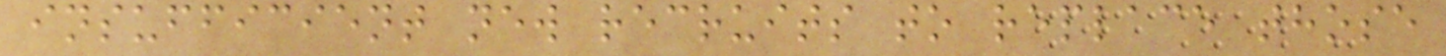insufficient new recruits to replace those
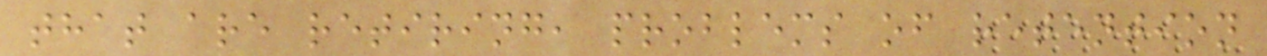that are retiring, problems of retention
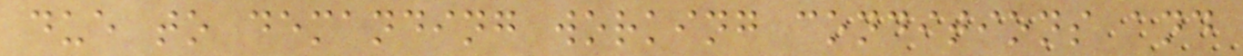due to demanding working conditions and
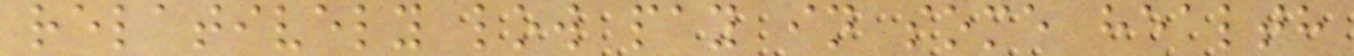relatively low pay in some health
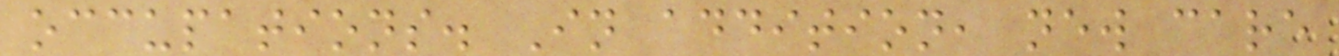occupations. In addition, new care
